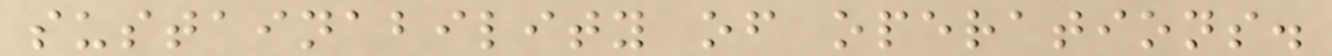sustainability of operations.
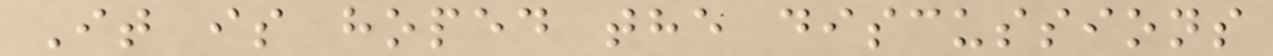It is hoped the discussions
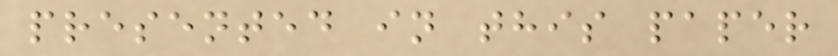presented in this paper
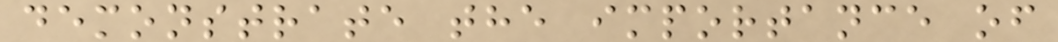demonstrate the importance of
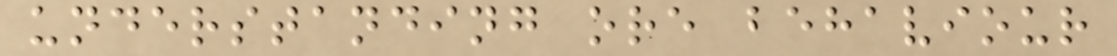understanding ore behaviour
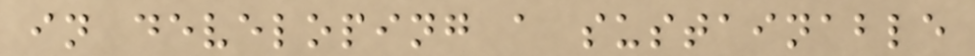in developing a sustainable
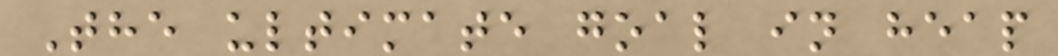The ultimate goal in heap
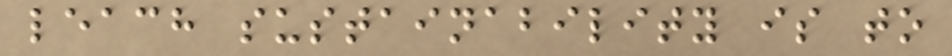leach sustainability is to
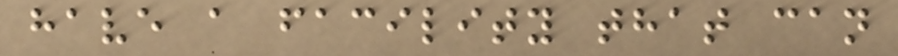have a facility that can
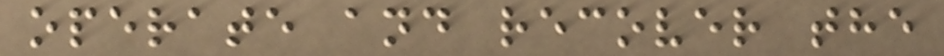operate and recover the
